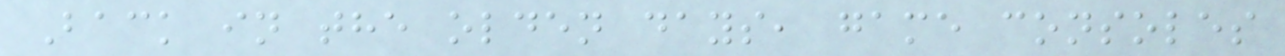Back in the olden days, game consoles
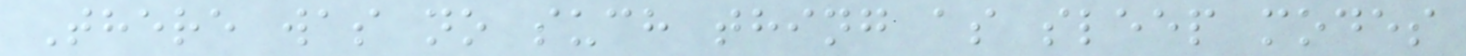There was no such thing as sleep modes
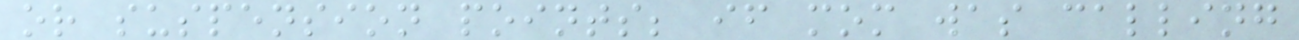or suspension points; if mom was calling
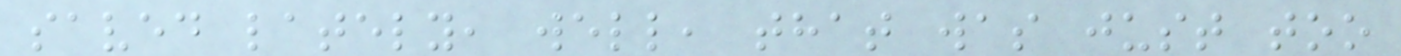saved lately, well, that was just too
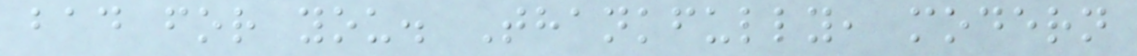bad for you. Thankfully, modern
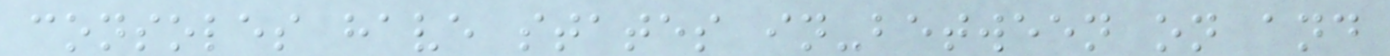consoles have states in-between on and
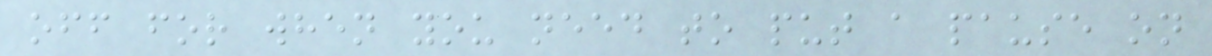off for when you need to put a pause on
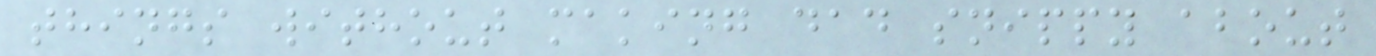things without making dad snippy about
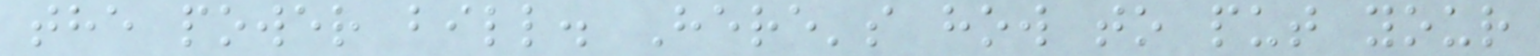the power bill. Here's how to put your
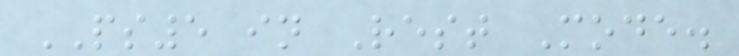PS5 in Rest Mode.
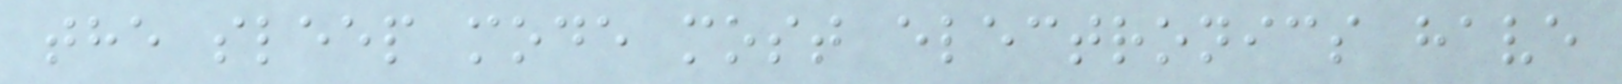the sleep mode most electronics have
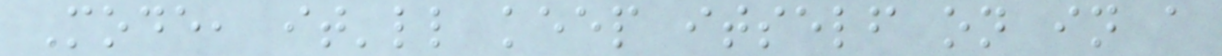Mode, it'll keep itself on in a
